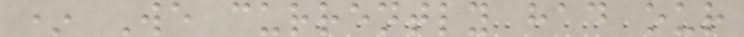* We currently had our
